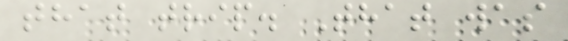that trip. That was
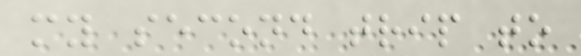my second trip to
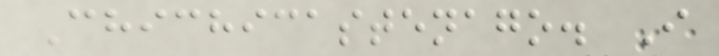Chichicastenago. I
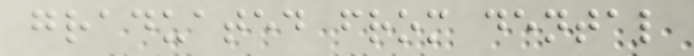graduated from dental
